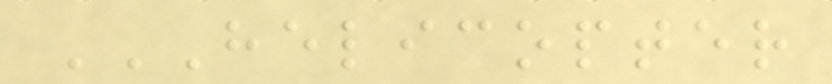HELICOPTER
